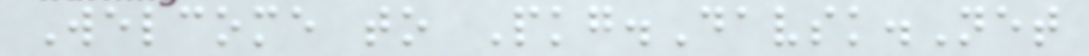Welcome to Pkg.Davsk.Net
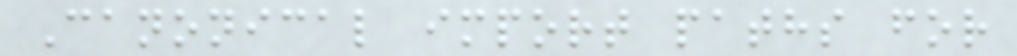Canonical import paths for
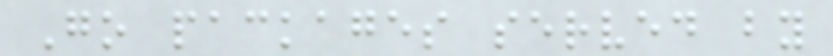Go packages served by
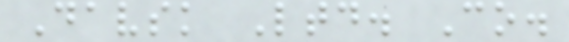Davsk Ltd. Co.
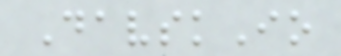DavskIo
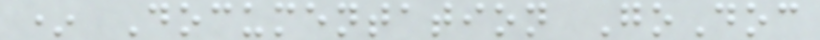* Documentation GoDoc
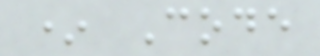* Code
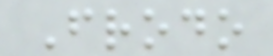Frodo
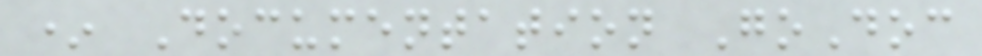* Documentation GoDoc
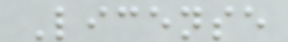License
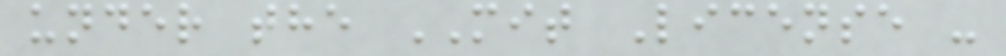under the MIT License -
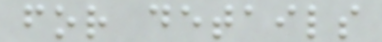for details
